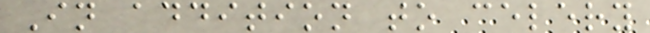In addition to celery
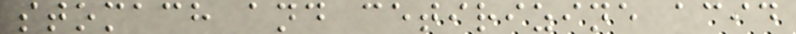stomach and cetirizine acid
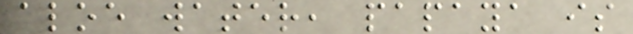aloe water, papaya is
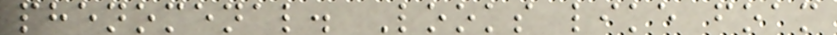phenomenal. Looks like foam
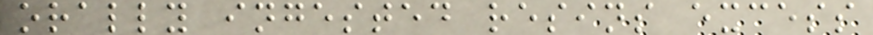orally ingested resins excess
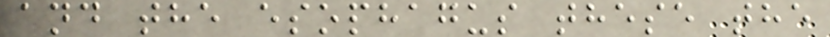and the esophagus these the
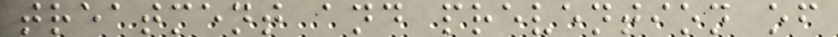treatment and prevention of
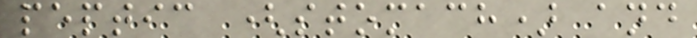peptic (stomach) and
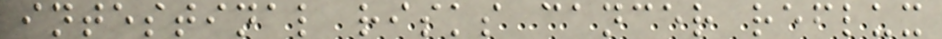intestinal risks cancer reflux
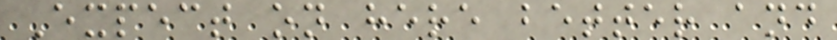Expect on here better and
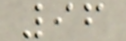96
